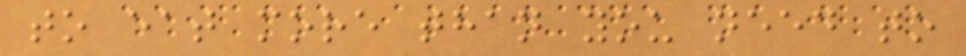to eat more than you need to
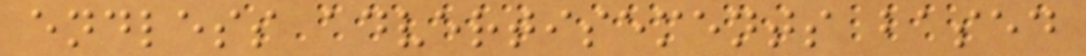endless advertisements based
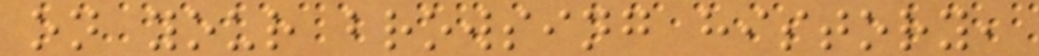on your browsing history,
